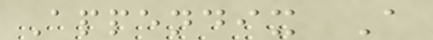Appendix A
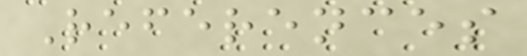References
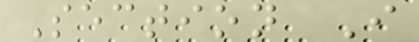Section I
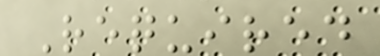Required
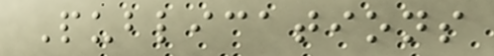Publications
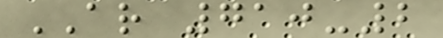AR 710-2
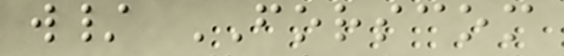w/ FORSCOM
